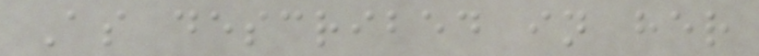As described in her
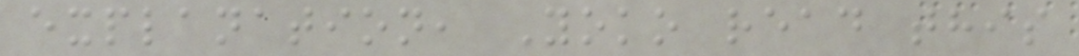explanation, Yoko read this
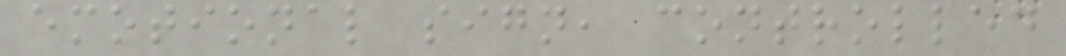emotional sign, controlled
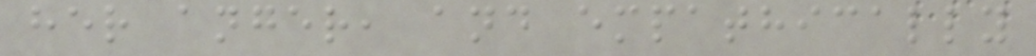her anger, and empathically
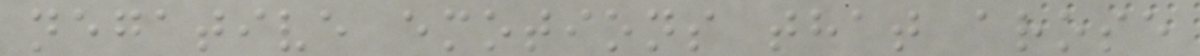negative emotions that arose
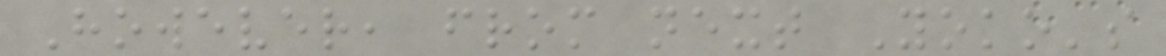However, from next Yoko's
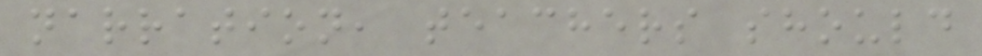narration, teachers should
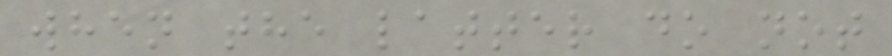when the latter do not
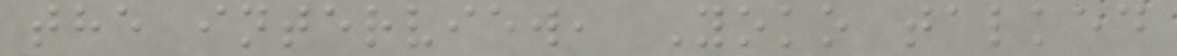the interview, Yoko talked
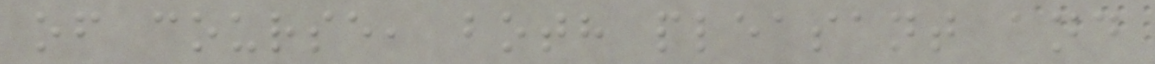of course, both pleasant and
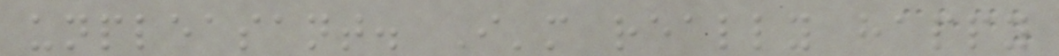unpleasant. I'm really happy
